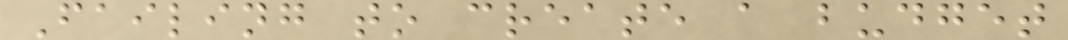Failing to create a budget
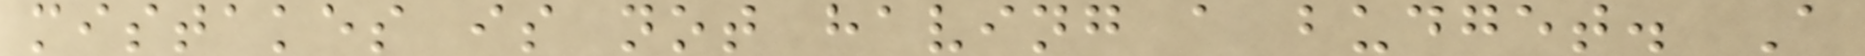mistakes is not having a budget. A
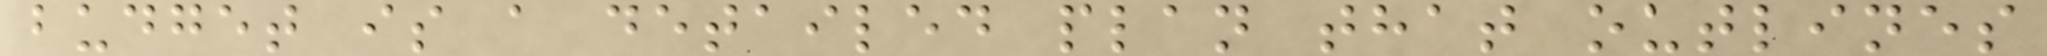budget is a detailed plan that outlines
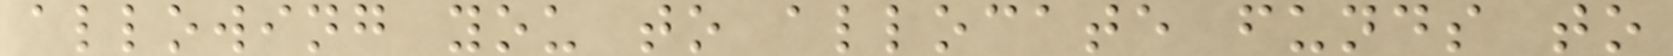allowing you to allocate funds to
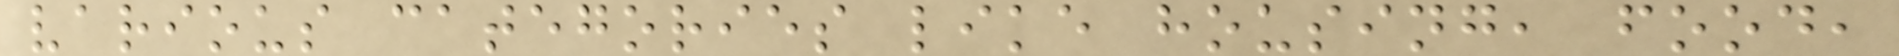various categories like housing, food,
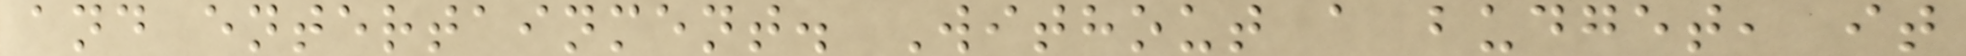and entertainment. Without a budget, it
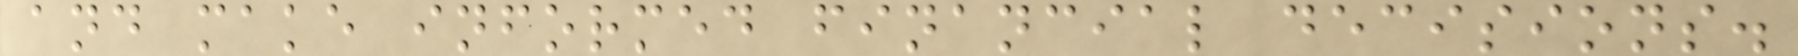and make informed financial decisions.
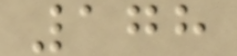178
